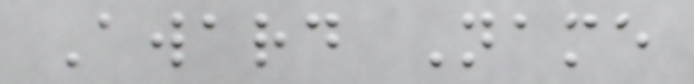Award Name
